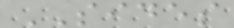SIDES
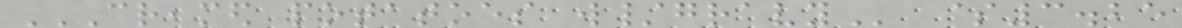CREAMED POTATOES W/GRAVY $3.25
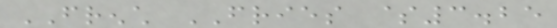FRENCH FRIES $3.25
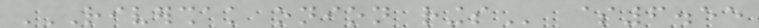RIVERSHAK ONION RINGS $6.55
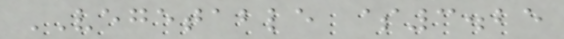VEGETABLE $3.25
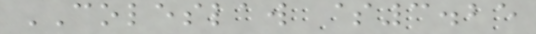COLESLAW $3.25
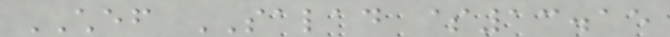CHEF SALAD $13.15
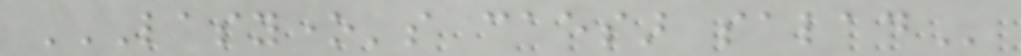LASYONE'S CAESAR SALAD
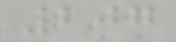207
